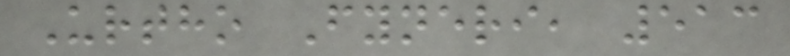Urtho Fyneri, 513
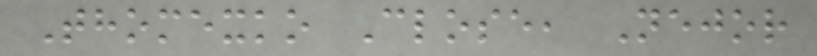Thomexko Close, Nejor
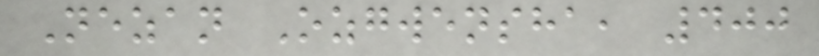Nezan Ozgwensha, 400
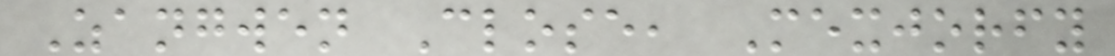Zangwen Close, Mexjorfy
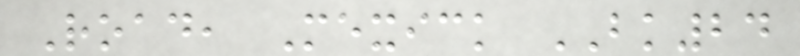Road, Mexick BK24
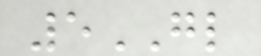5GL
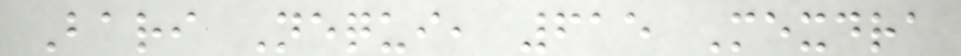Bari Nequi, 615 Mexdra
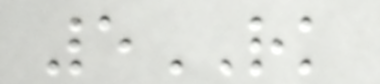5RK
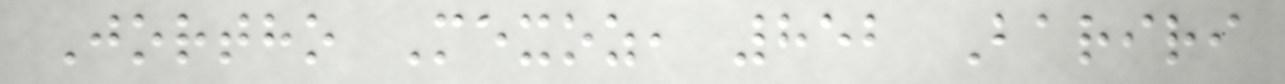Jortho Mexoz, 852 Bariri
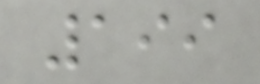199
